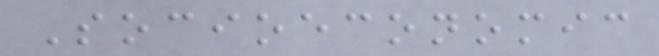Socioeconomic
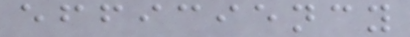efficiency
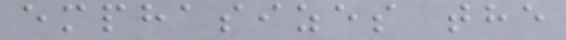emphasizes the
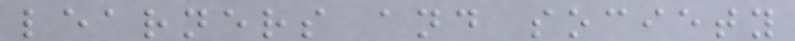learners and society
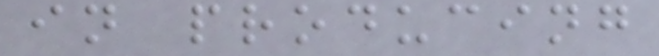in producing
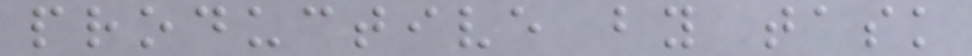productive by task
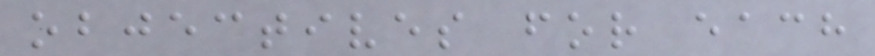objectives for each
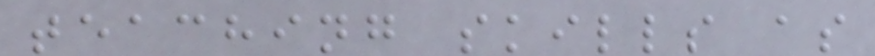teaching skills as
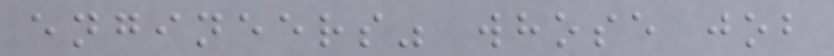engineers" whose job
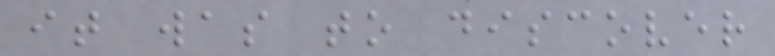it was to discover
